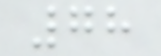78
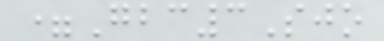=Gbc3Sjo
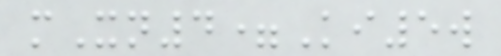mXn4=Ki5w
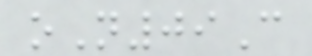oN09C
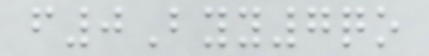f0Byy7qo
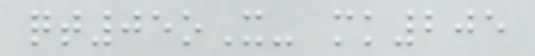qt05oX- mk205
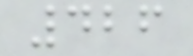426
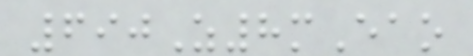690Z8mEao
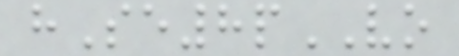hSe8pVO
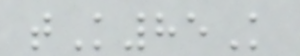tK85K
